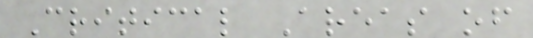Critical Areas of
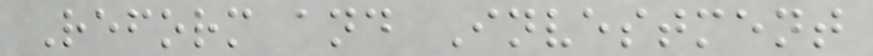Reform and Investment
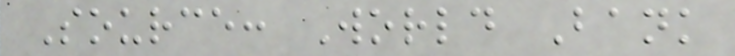Source: World Bank
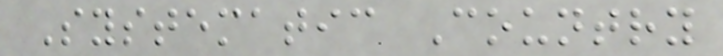Systematic Country
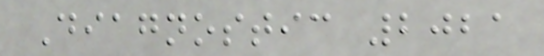Diagnostic 2021
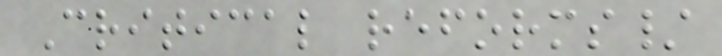Critical reforms/
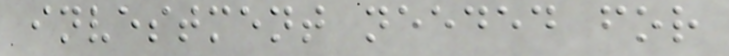investment needed for
